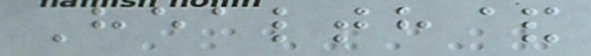Health&
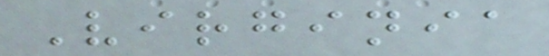Virginia
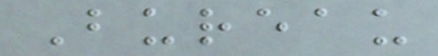Bureau
